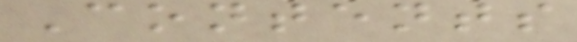Contents
